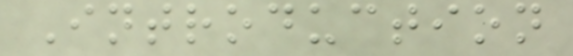Introduction
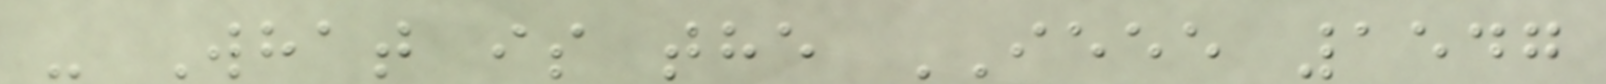- What is the IEEE 1547
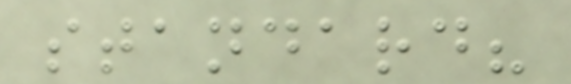standard?
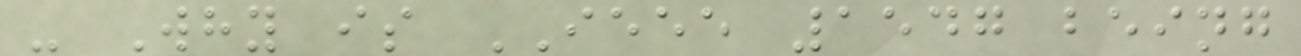- Why is IEEE 1547 being
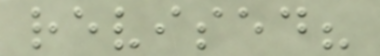revised?
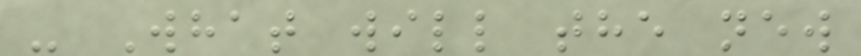- What will the new
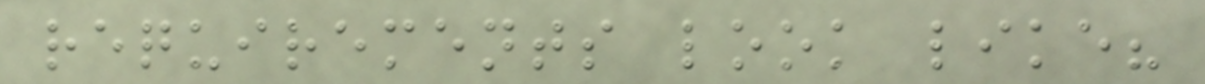requirements look like?
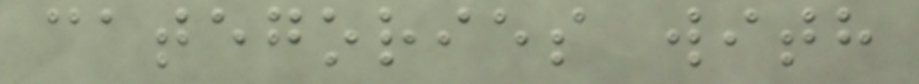categories with
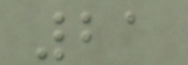21
